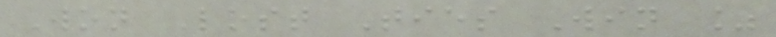Won Lost Ties Win %
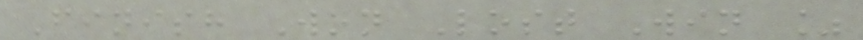Finish Won Lost Win %
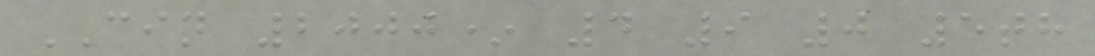CIN 2000* 4 9 0 5th
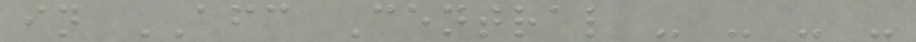in AFC Central - - - -
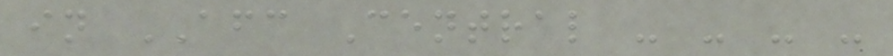in AFC Central - - - -
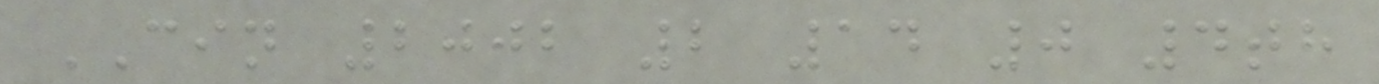CIN 2002 2 14 0 4th
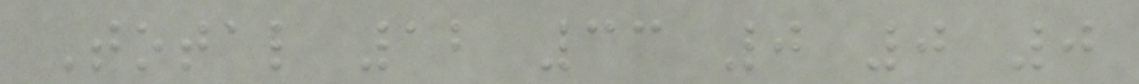Total 12 33 0 0 0
